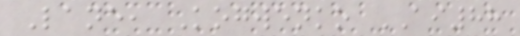Lane, Kogwenko AI88
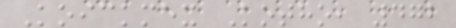Koickmex Kotho, 472
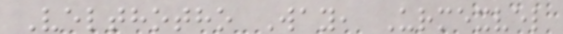Velthotho Way, Urmexvel
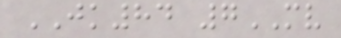JK84 7MV
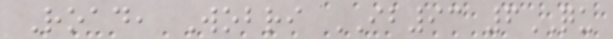Road, Wobri IB93 6QU
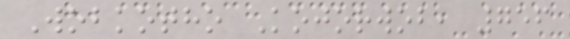Wobkotho Kojorwob, 756
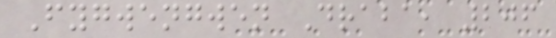Fygwengwen Draba, 206
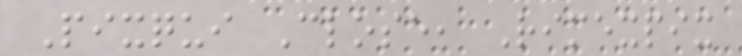Pixqui Close, Rimexpix
